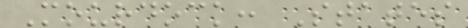Mourdock: States
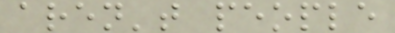aren't people
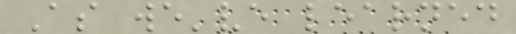As we've learned
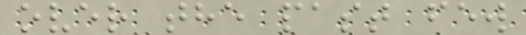over the past few
